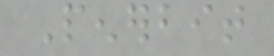Penerbit
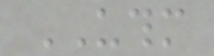UTHM
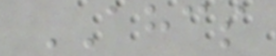AHCS
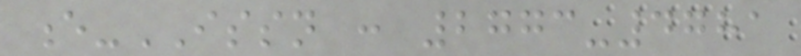e-ISSN : 2773-4781
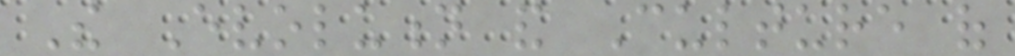The Evolution and Culture of
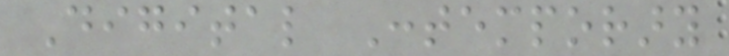Digital Contemporary
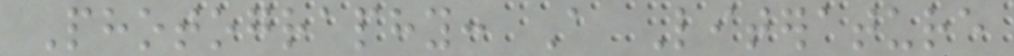Photography: A Literature
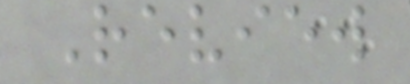Review
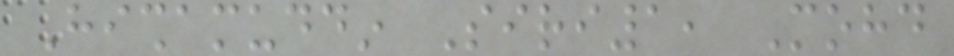Hishamuddin Siri1, Mohd
